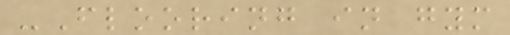-Flooring in gym
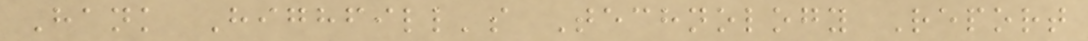Hank Highfill's Technology Report
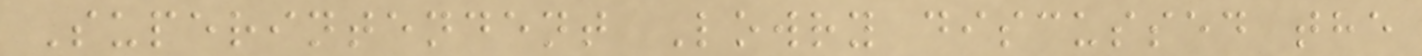Superintendent Lowry discussed the
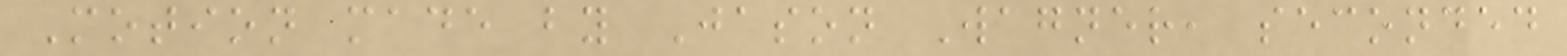Motion made by Jason Wagner, seconded
